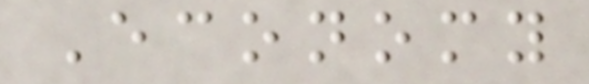Economy
